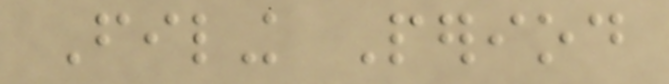Filing Period
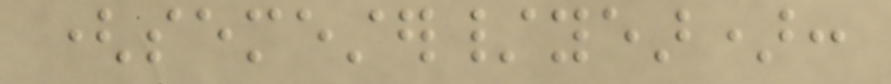(semester/year):
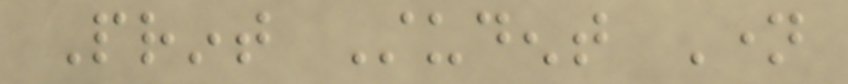Print Student Name
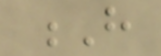H
